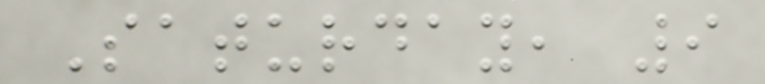Saturday, 9
